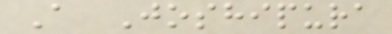A Joshipura
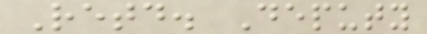Retd. Deputy
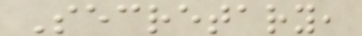Secretary,
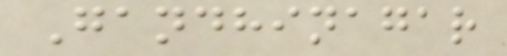Gandhinagar
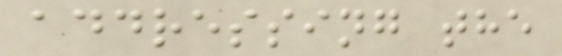addressing the
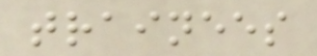trainees
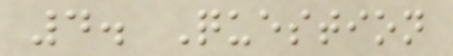4. Question
